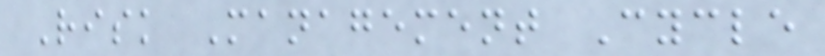Risk Management Cycle
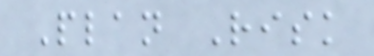Plan Risk
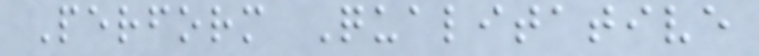Perform Qualitative
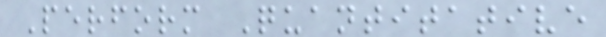Perform Quantitative
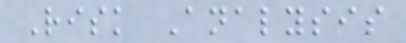Risk Analysis
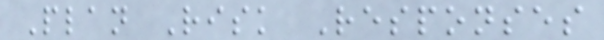Plan Risk Responses
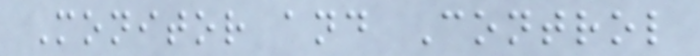Monitor and Control
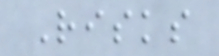Risks
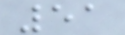51
